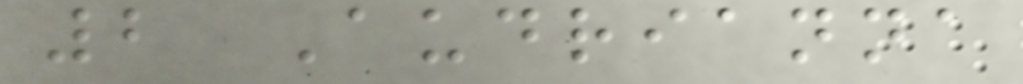2 Audrianna
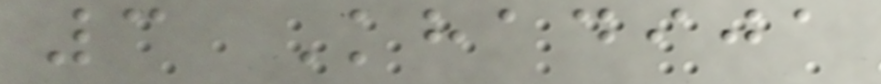3 Khadija
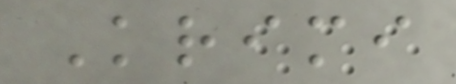Krimi
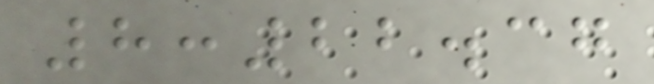8:22.37
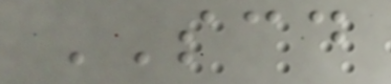SCD
